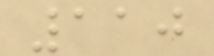110
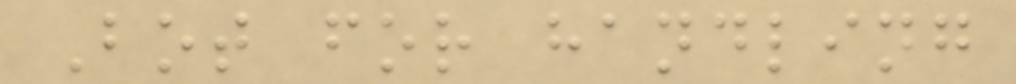Bot for handling
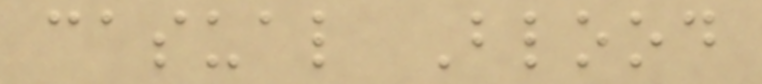casual Blood
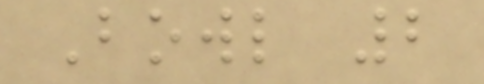Bowl 2
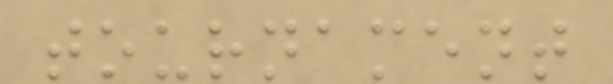tournament
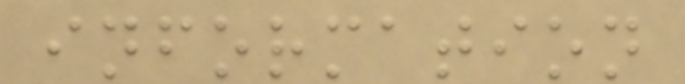information
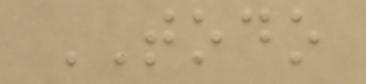TODO
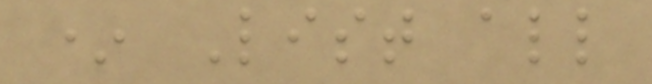* List all
